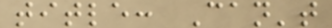title: Can't
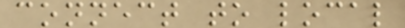connect to local
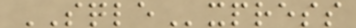SQLExpress
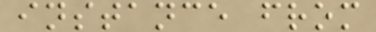instance from
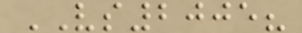VS2005?
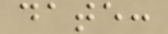date:
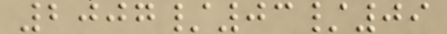2007/03/09
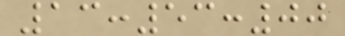13:53:00
